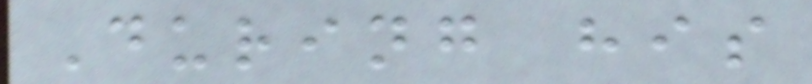During his
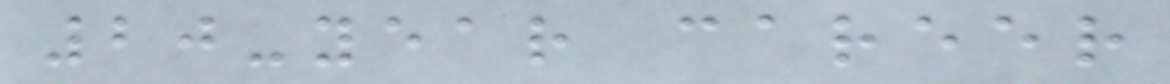20-year career
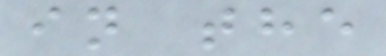in the
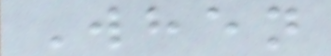When
